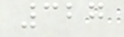327
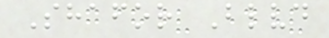Shafor Blvd
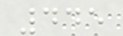445
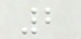2
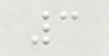3
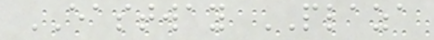EASTWAY PLAZA
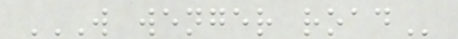W WENGER ROAD
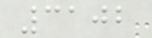3102
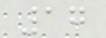17
